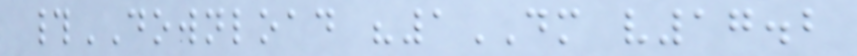#DOWNLOAD "1DM v17.2
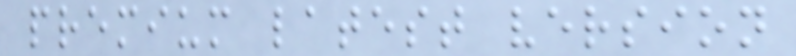premium latest version
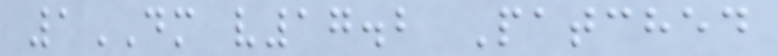1DM v17.2 Patched
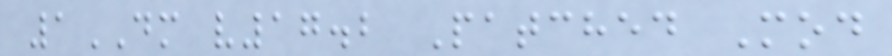1DM v17.2 Patched Mod
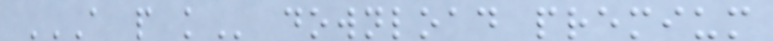A P K download premium
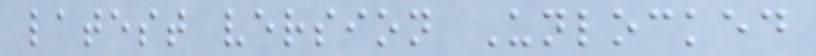latest version Unlocked
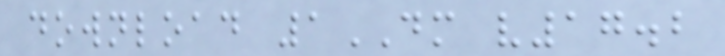download 1DM v17.2
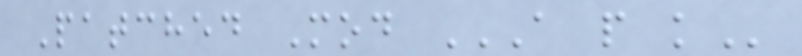Patched Mod A P K
